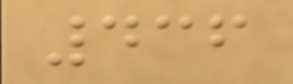436
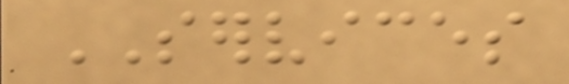SERVICES
